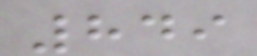849
